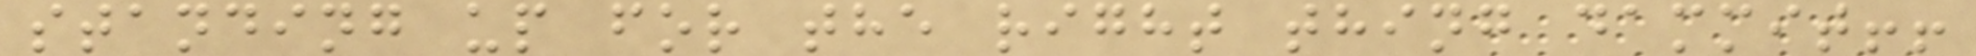standing up for the right thing dammit!!
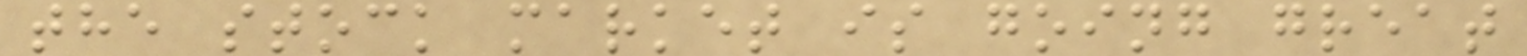the stock market is going great
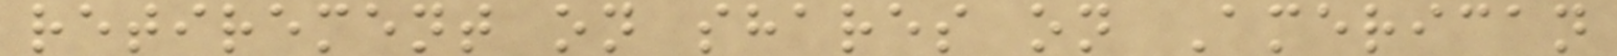retirement on shares on American
